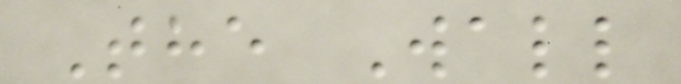The Wall
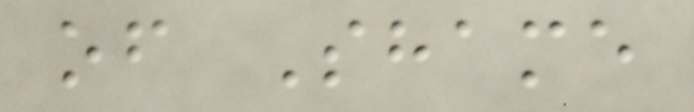of Shame
